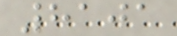8101
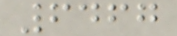6467
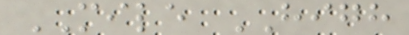MILE HIGH
